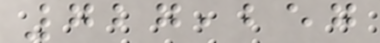727,257
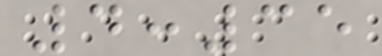4:35
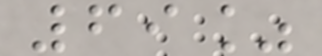69%
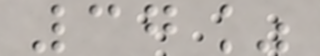37%
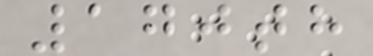170th
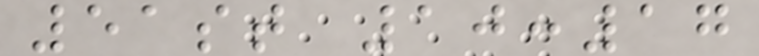51st 10:17
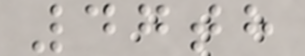47th
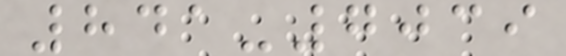841-7039
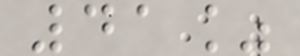41%
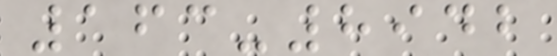163-8942
